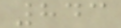843
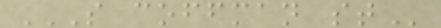S COFFMAN ST
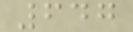647
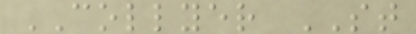COLLYER ST
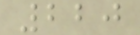220
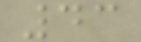43
